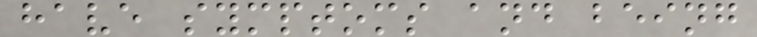have symptoms and being
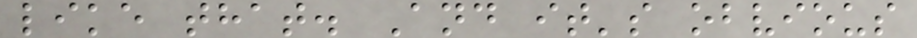like that. And it's obvious
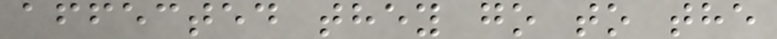affected they go to the
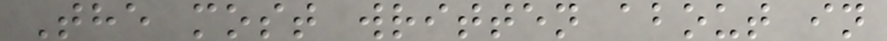The most written about in
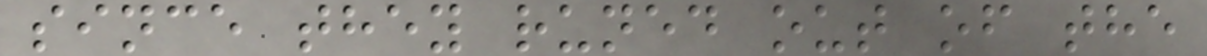since they runed out of the
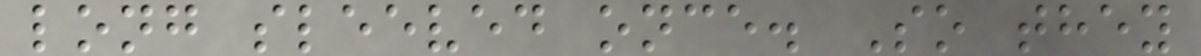long sleeved once. So they
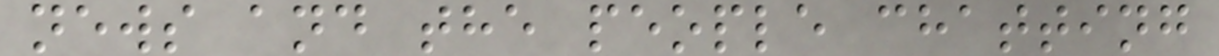news and the people chatting
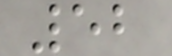52
